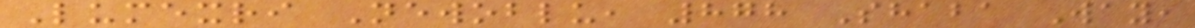Lumexri Newoblu, 878 Shaba Way,
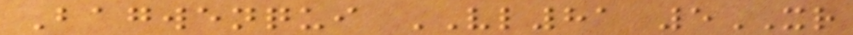Bagwenqui VL81 5XR
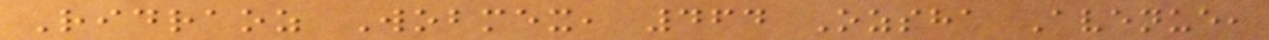Ridraoz Wobmex, 464 Ozsha Avenue,
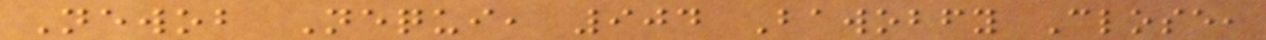Newob Nequi, 904 Bawobfy Close,
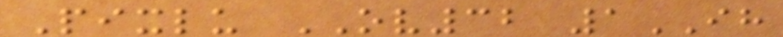Pixlu OV32 1IH
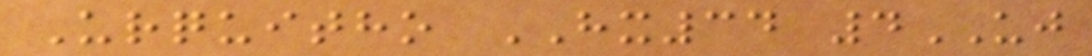Urquitho HX34 4UJ
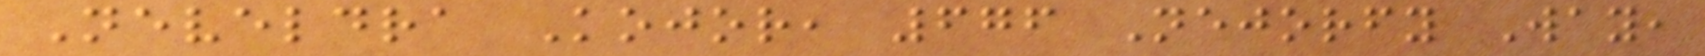Neveldra Kojor, 676 Nejorfy Way,
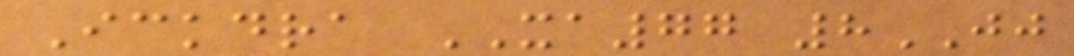Ickdra XA77 8JJ
